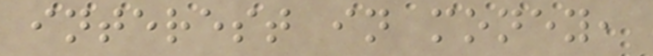interest in money,
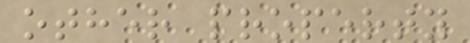other property
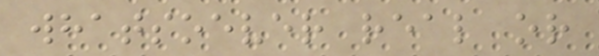whatsoever real or
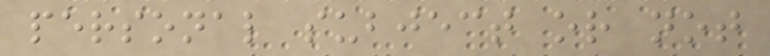personal subject or not
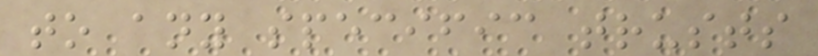to any specific trusts
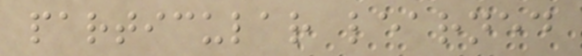particular learned
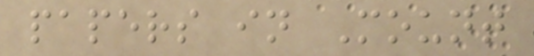papers in Mount
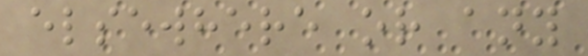elsewhere or any
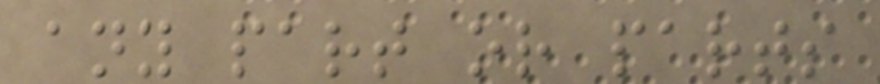any part or parts
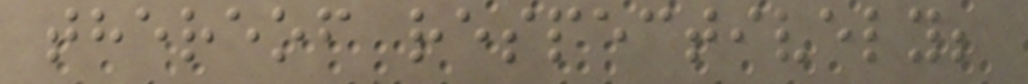thereof respectively;
